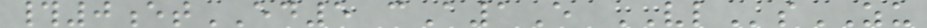#0etED5 cA1E VLsZU
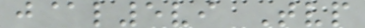j@l5vi Tvp
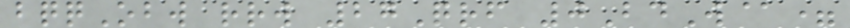bqqObw rrw 27Qrf 0BdW@=
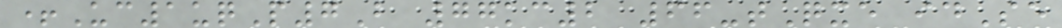+Uc1uqP7B 77kc2 66-tQxe idSe
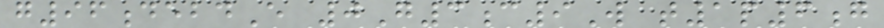g96debdE 0G3c9W t1p6g
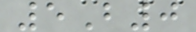5B0
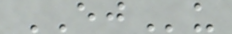EJu
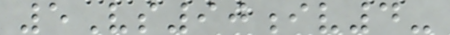5Vs90iv4-
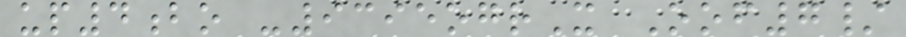up4bo -9395ogrX Oof7/
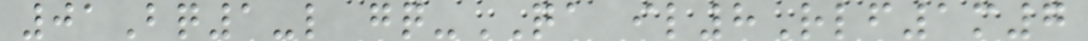01Bq1-l gq-QA il8Rlf1m7
